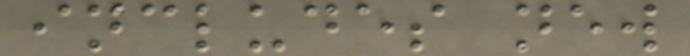includes new
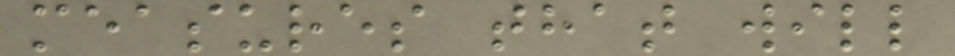measures that will
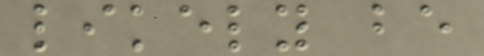likely be
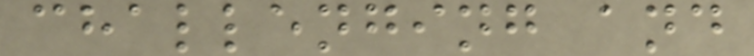challenging and
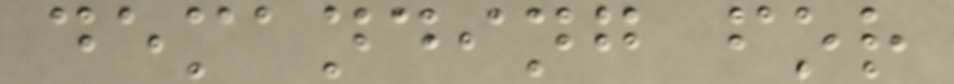demanding for
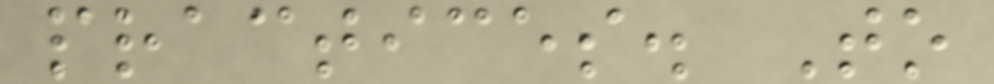practices. To
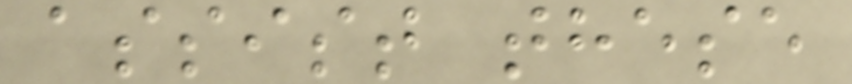assist these
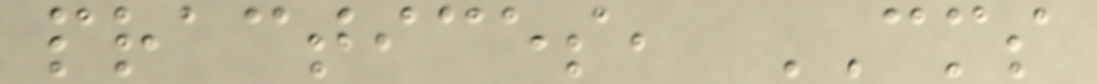practices, CMS
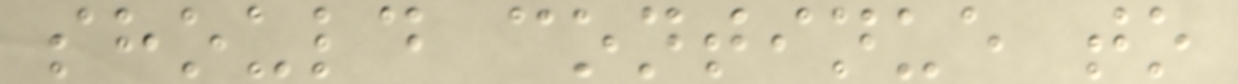should continue to
